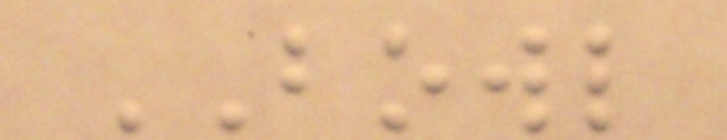BOWL
